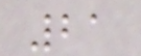21
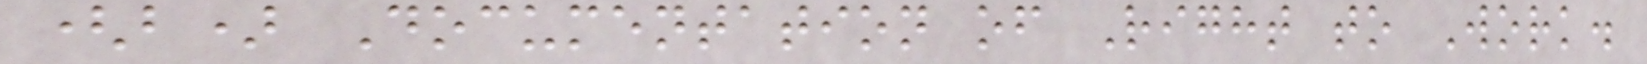(b) Documentation of Right to Work.
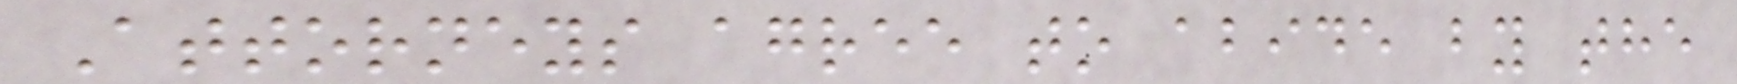Attorneys agree to abide by the
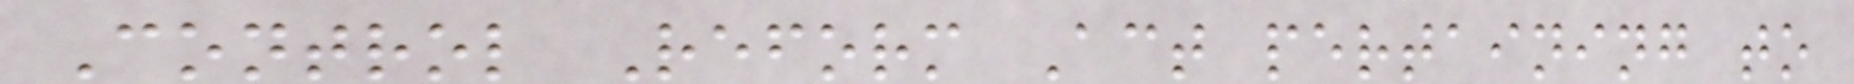Control Reform Act pertaining to
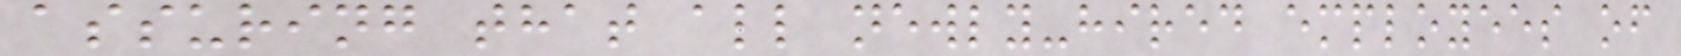assuring that all newly-hired employees of
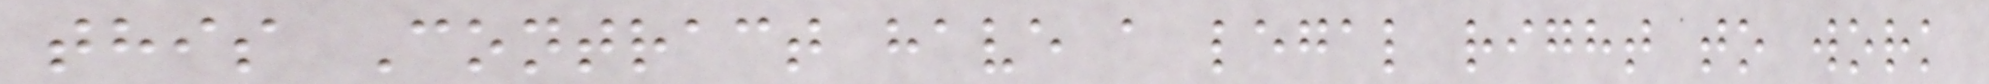this Contract have a legal right to work
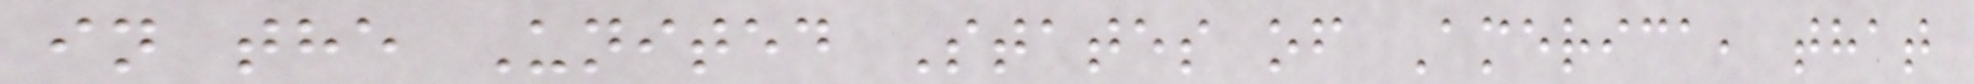in the United States of America, that
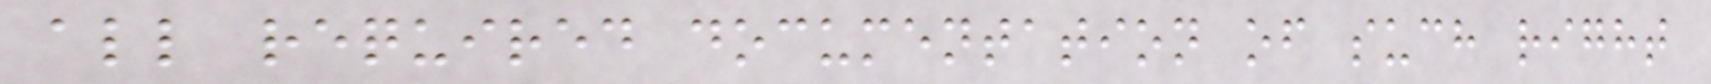all required documentation of such right
